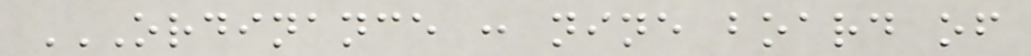ORDINANCE : NINE BOARD OF
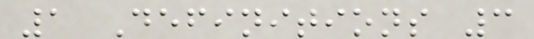1 Definitions 3
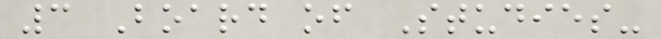3 Board of Studies-
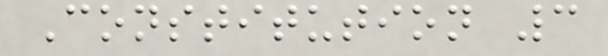Constitution 3
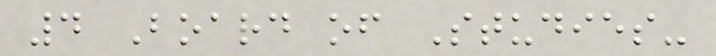4 Board of Studies-
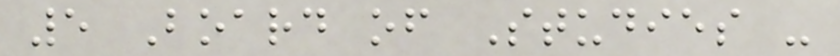5 Board of Studies -
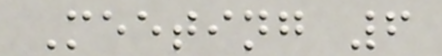Meeting 6
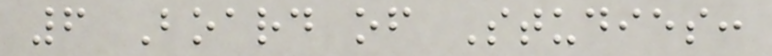6 Board of Studies:
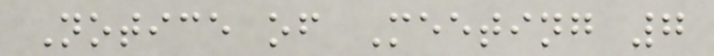Notice of Meeting 7
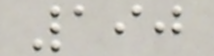190
